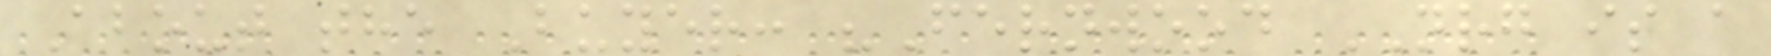About the Buyer: "Fernwood NRG is a
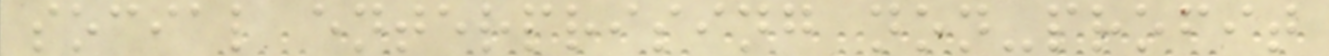social enterprising non-profit
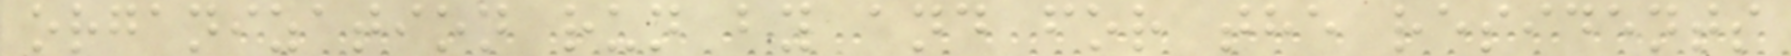organization run by and for the residents
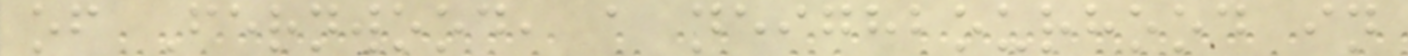of Fernwood, a neighbourhood in
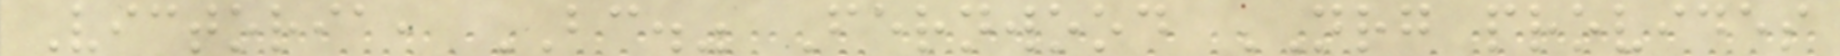Victoria, BC." Fernwood NRG provides
